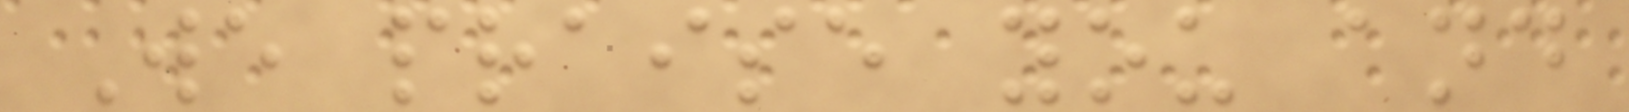We praise you and
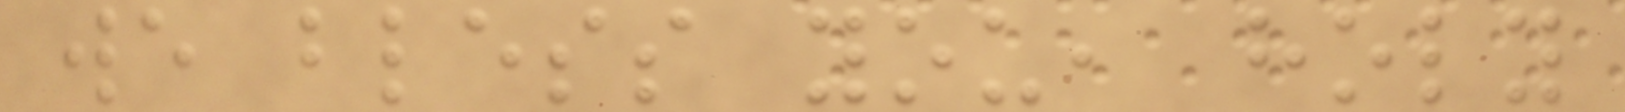we bless you, holy
